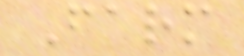Farm
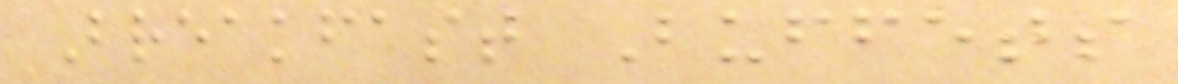Breakfast Buffets
